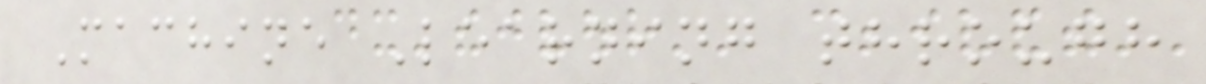Machine Learning through
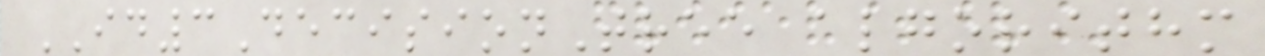ID3DecisionTree algorithm
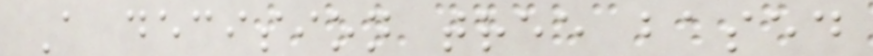A decision tree based
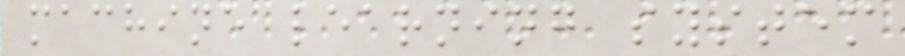machine learning system
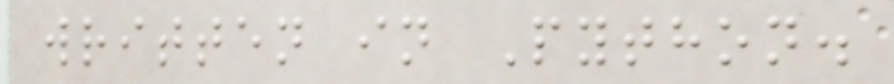written in Python.
